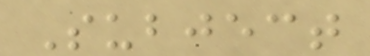Subject
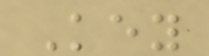Key
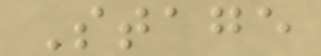Stage
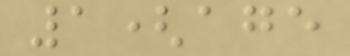1(age
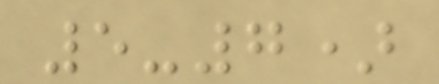5-7)
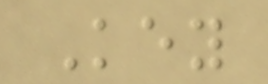Key
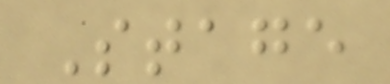Stage
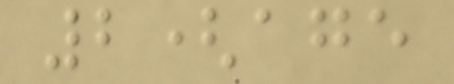2(age
